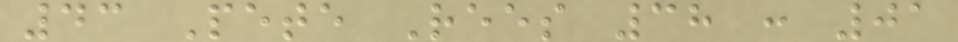43 Pete Rees 38 : 01
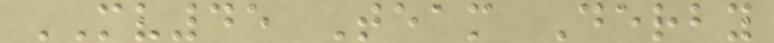MV45 Team Derby
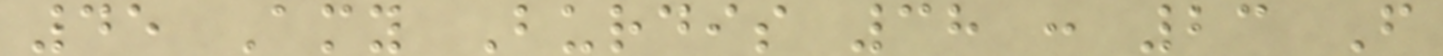45 Amy Burdis 38 : 23 F
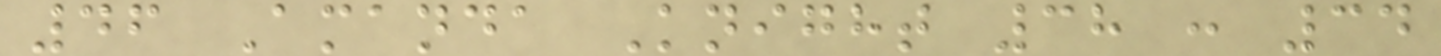46 Amanda Knight 38 : 34
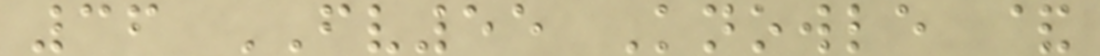36 FV55 Knowle &
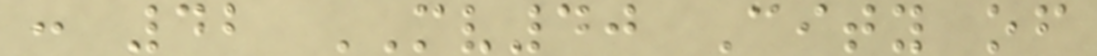: 42 MV40 City of
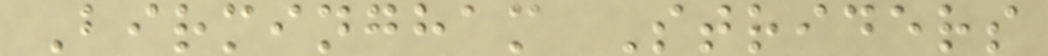Birmingham Striders
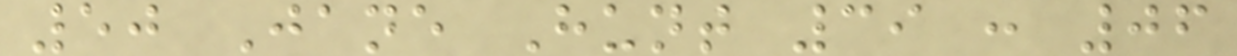50 Jane Hunt 39 : 06
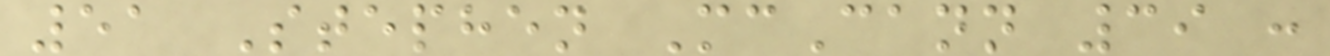51 Stephen McCann 39 :
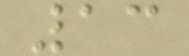13
